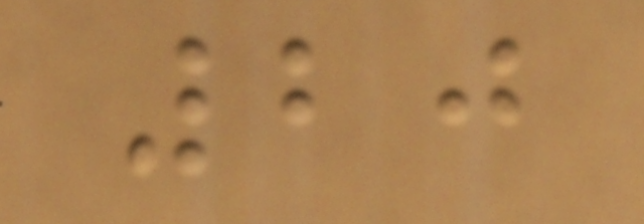20
